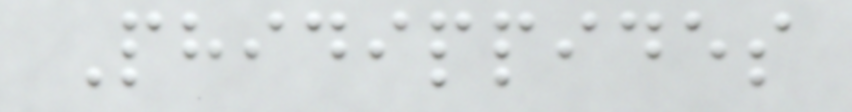Phidippides
